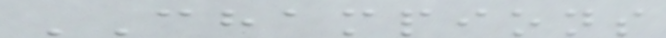CHAMPIONS
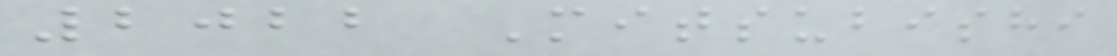2022 Mitsubishi
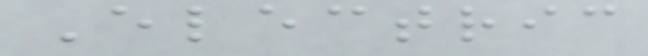Electric
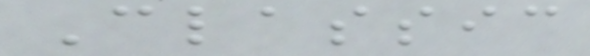Classic
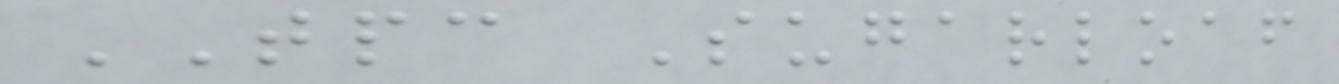TPC Sugarloaf
